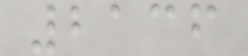2136
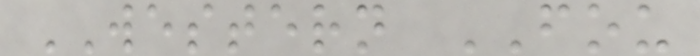WESTERN FOU
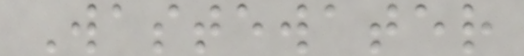Wastewater
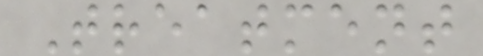Treatment
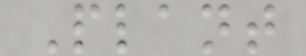Plant
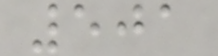501
